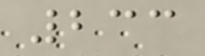233
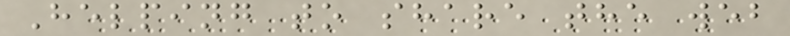Helping to share the web
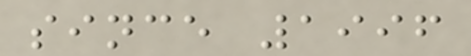since 1996
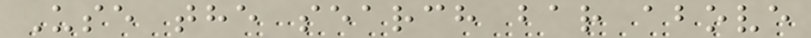Use the search bar above
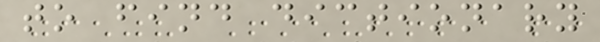to find dictionary
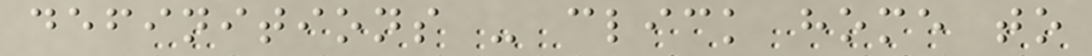definitions - click home to
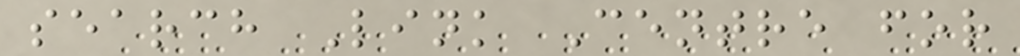search Link Centre for
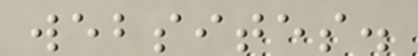websites.
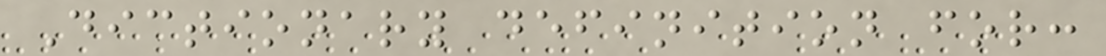Dictionary definition for:
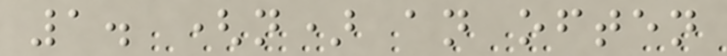1. (n) an often
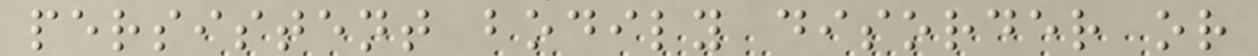persistent bodily disorder or
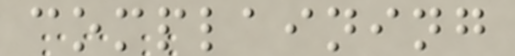complaining
